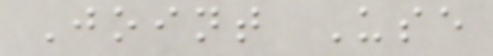Joint Use
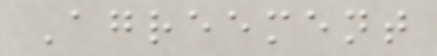Agreement
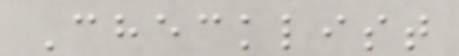Checklist
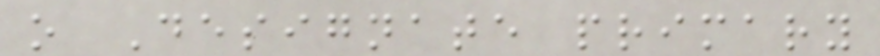o Designate primary
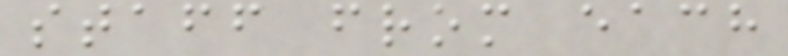staff from each
